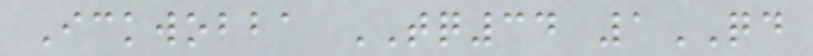Ickwobba TQ34 1QD
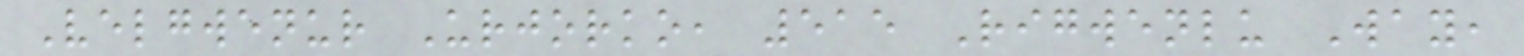Velgwenur Urjorko, 515 Rigwenlu Way,
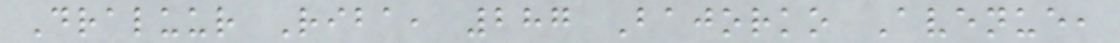Draluur Riba, 287 Bajorko Avenue,
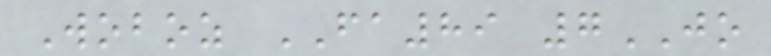Woboz FA89 7JO
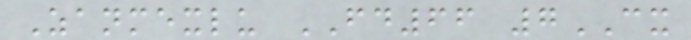Zanmexlu FD66 7CX
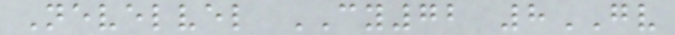Nevelvel CY72 8GV
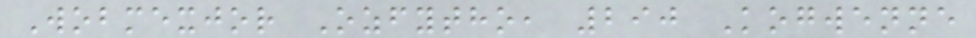Wobmexjor Ozfytho, 290 Kogwenne
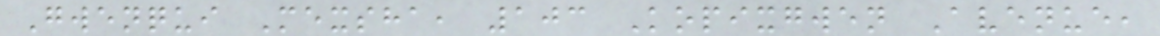Gwenqui Mexsha, 103 Kopixgwen Avenue,
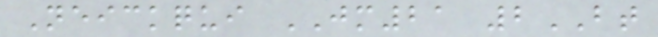Neickqui JM21 2BT
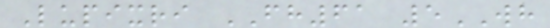Lupixri FH61 5WH
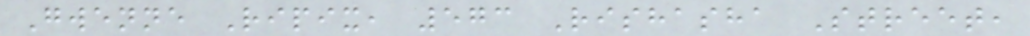Gwenne Ripix, 573 Rishasha Street,
